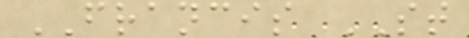FRANCIS ST
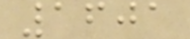1601
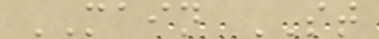MAIN ST
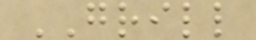GRILL
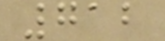712
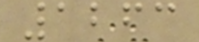1263
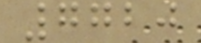7720
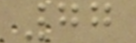77
